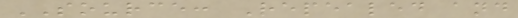SOURCE: Repealed and
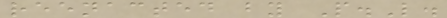reenacted by P.L.
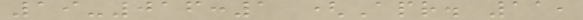19-016:1 (Apr. 11,
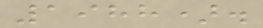1988).
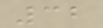32
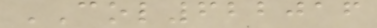COL622016
